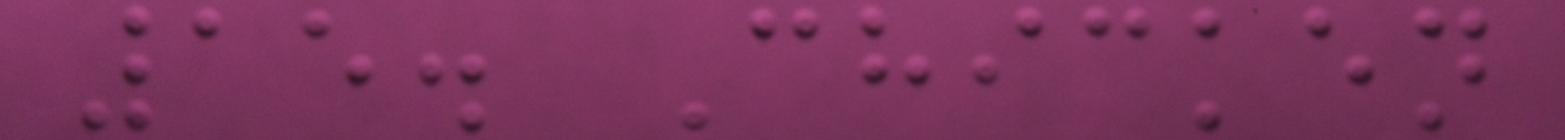15. Chicken
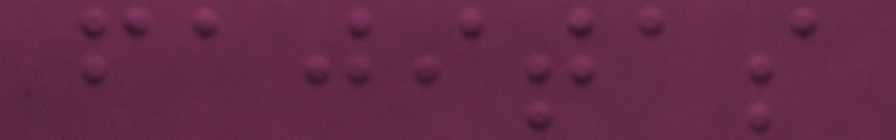fajitas
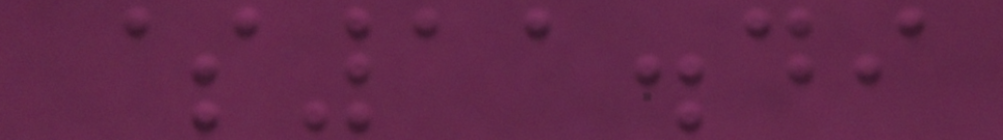$11.49
